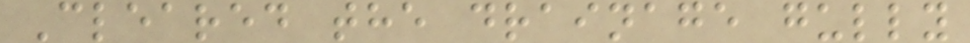Cleared the drainage gully
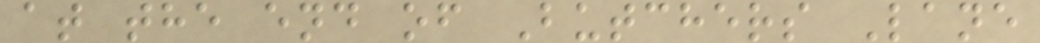at the end of Butchers Lane
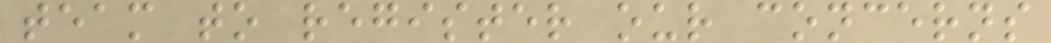team to register our concerns
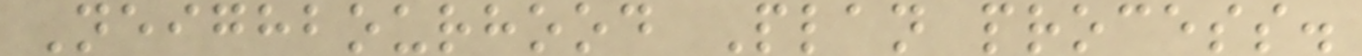Neighbourhood Plan process.
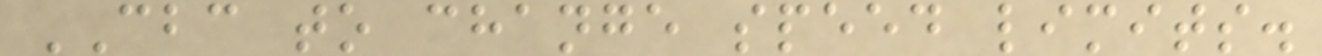CBC to change speed limits.
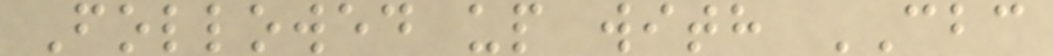Followed up with CBC
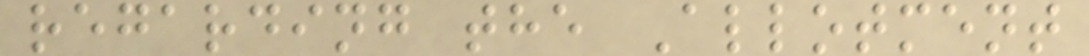regarding the Allotment
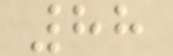88
